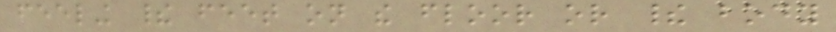feeling their feet on the floor or their body
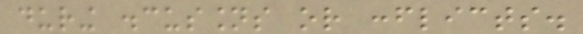during discussions or conflicts.
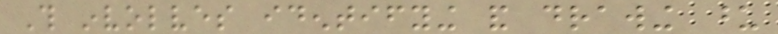This involves identifying and drawing upon
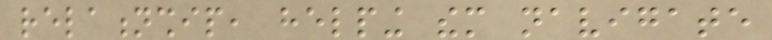relationship, helping them navigate
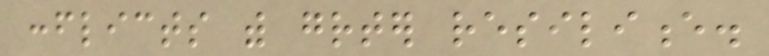conflicts with greater resilience.
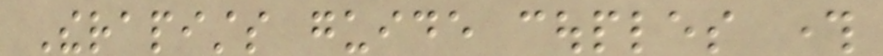Therapists guide couples through
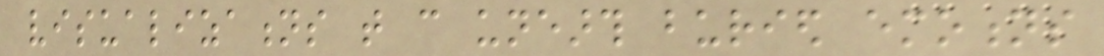visualizations that can unearth buried emotions
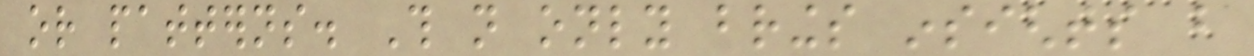or patterns. This not only brings insights but
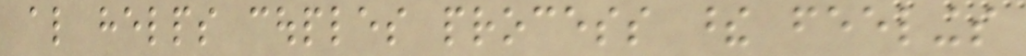also helps couples process these feelings
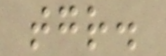together.
